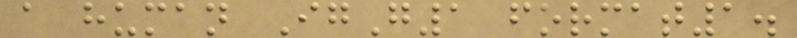a human IgG1 format1.
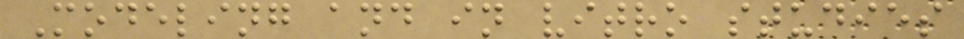Modeling and in vitro studies
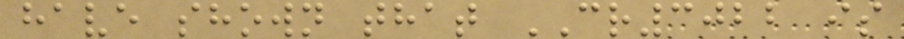have shown that CR3022 is
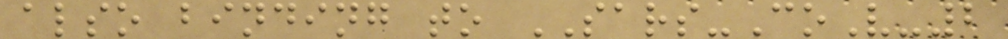also binding to SARS-CoV-2
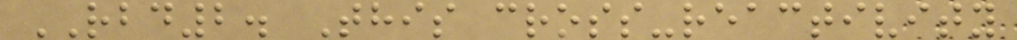RBD2. This cross-reactivity
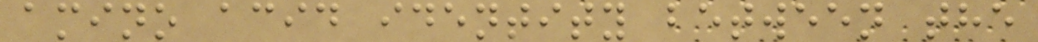amino acid identity between the
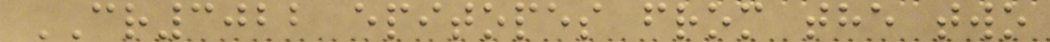CR3022 epitopes from the two
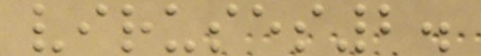viruses2.
